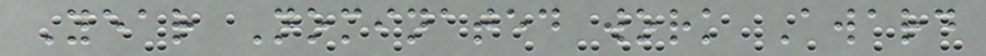Year Nominated work Award
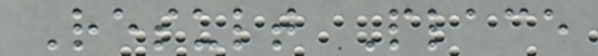Result Place
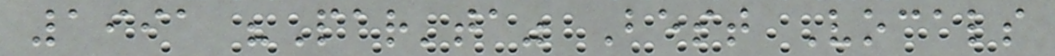1991 "Par'ta" Best Vocals
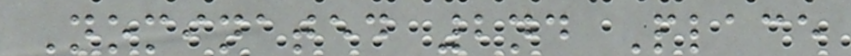Nominated 2nd Place
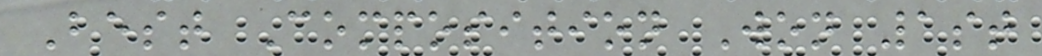Best Composition Won 1st
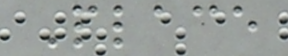Place
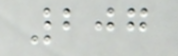207
